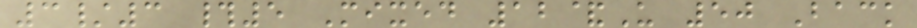3/3 #5 Mixed 12&U 50 Back
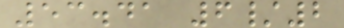53.41 6/2
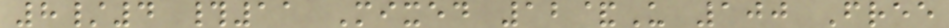8/4 #11 Mixed 12&U 100 Free
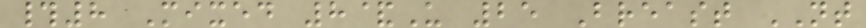#8 Mixed 8&U 25 Breast NT
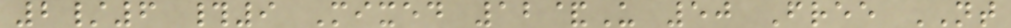2/6 #9 Mixed 12&U 50 Free NT
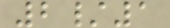2/1
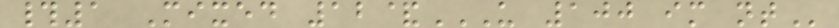#1 Mixed 12&U 100 IM NT
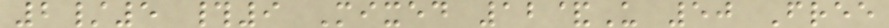2/5 #9 Mixed 12&U 50 Free
